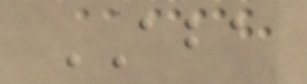ABA
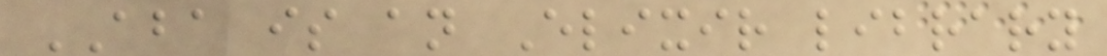ABA is an Elixir library
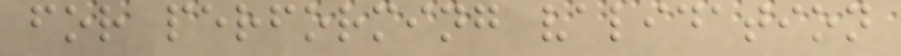for performing validation
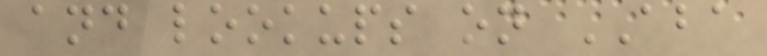and lookups on ABA
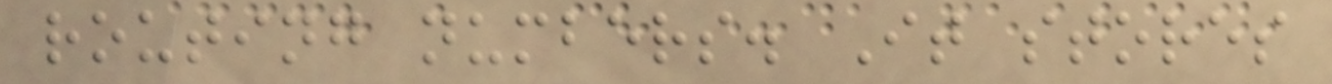routing numbers. It stores
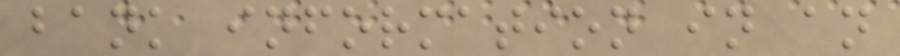bank information in an
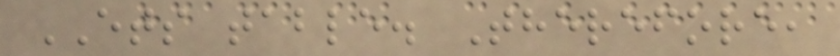ETS table. Therefore,
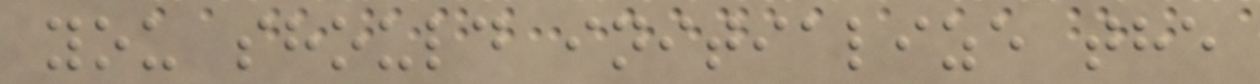you should initialize the
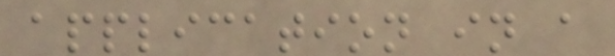application in a
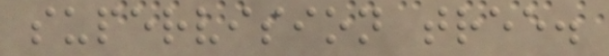supervision tree.
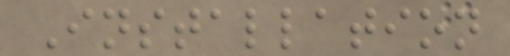Installation
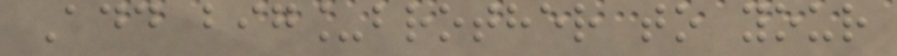Add big_brother to your
